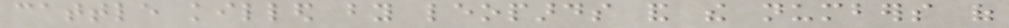cattle killed by leopards and the numbers of
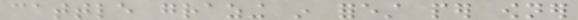cattle grazing in forest per owner
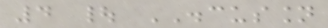4 | DISCUSSION
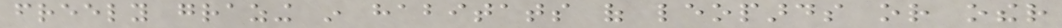freely grazing in habitats of leopards or other
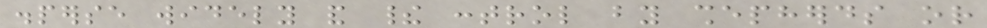disperse widely and their control by shepherds or
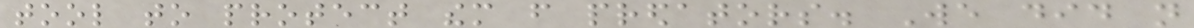tool to protect them from predators. We did not
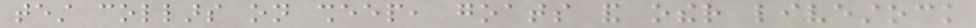test collars on sheep, goats and other livestock
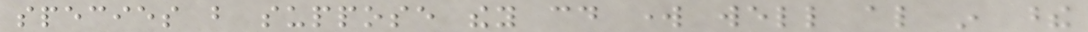species but suppose they could work well also in these
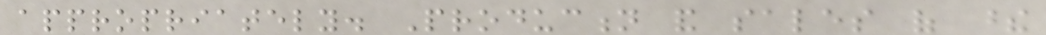appropriately. Production and sales of these
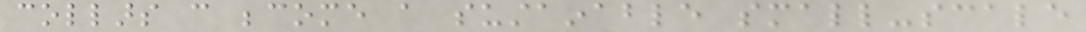collars can become a sustainable small-scale
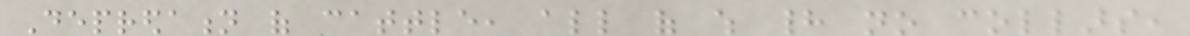Depredation of cattle, all of which had no collars,
